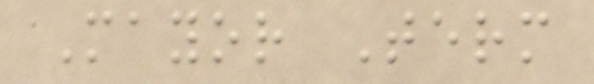Mayor Term
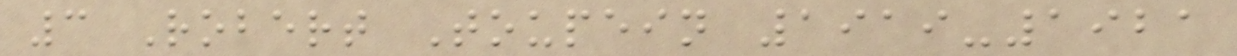3 Robert Toupein 1919-1921
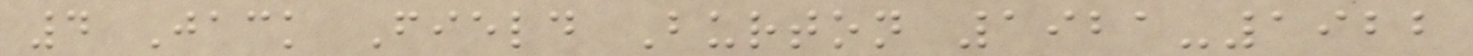4 Jack Field Burton 1921-1922
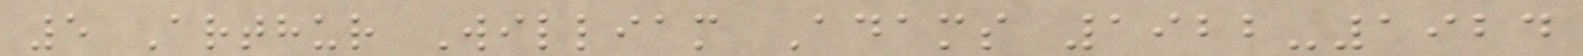5 Arthur William Adams 1922-1924
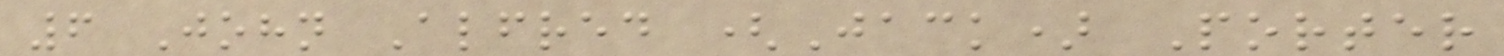6 John Alfred (Jack) Porter
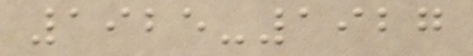1925-1927
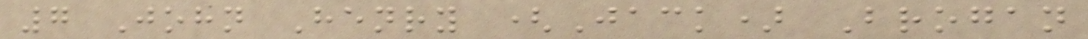7 John Henry (Jack) Brogan
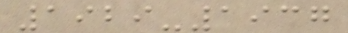1929-1937
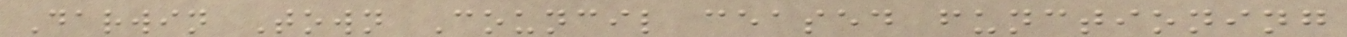Darwin Town Council ceased functioning
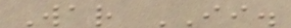War II.
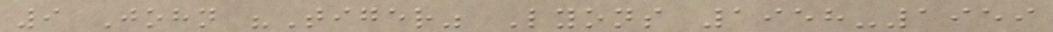9 John "Tiger" Lyons 1958-1959
